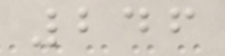246
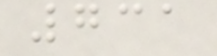731
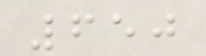650
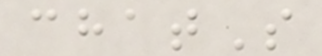chatS
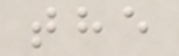the
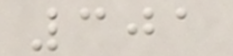301
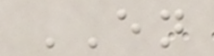EN
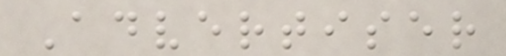Advertiser
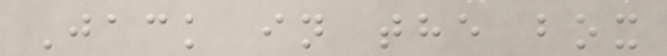Jack in the box
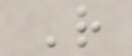R
